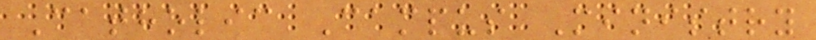Catholic Campus Ministry
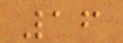16
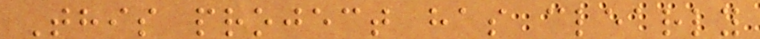This project has clearly
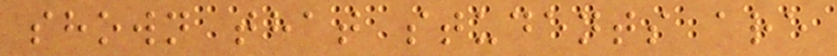shown that students are
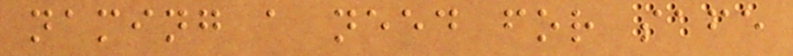naming a need for safe
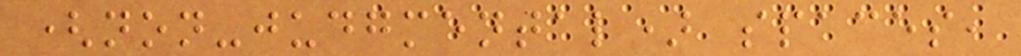(non-judgmental) spaces,
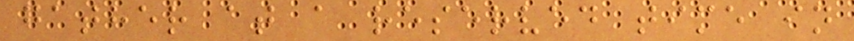gather at a reserved time in
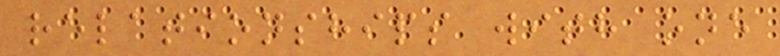relationships with one
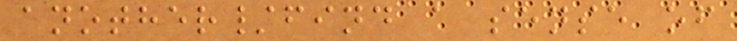another/find a sense of
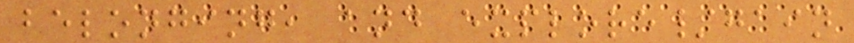belonging, and explore/gain
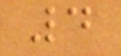4
